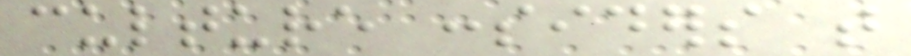culture considers that
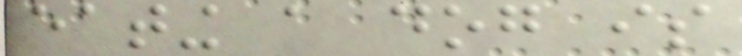eating a dog is
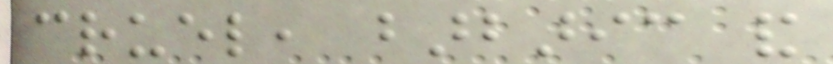cruel, barbaric and
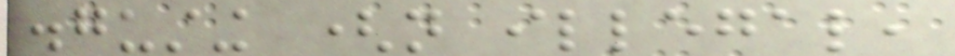disgusting (not illegal,
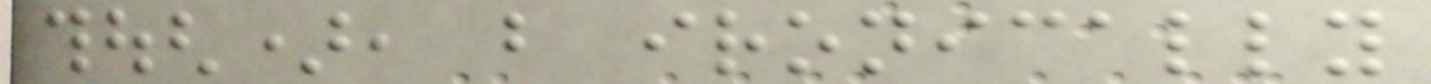though), but ironically
